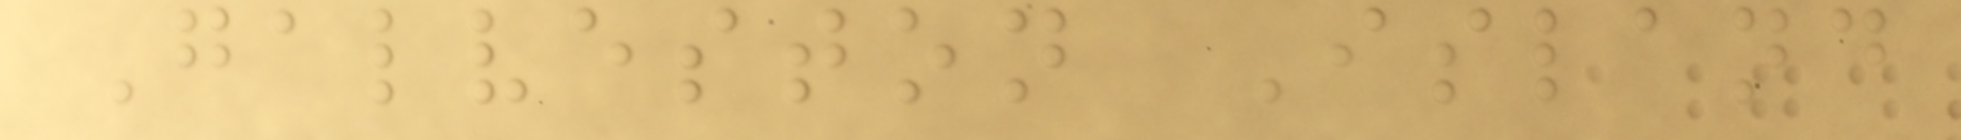Galveston Island
